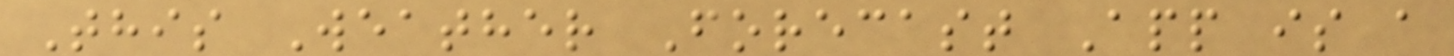This Weather Forecast App is a
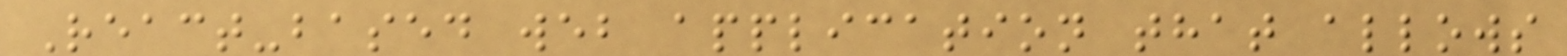React-based web application that allows
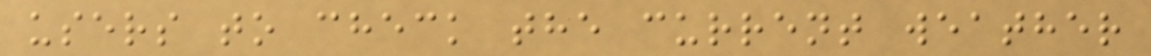users to check the current weather
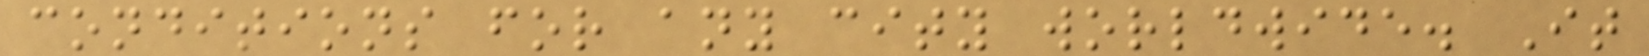conditions for any city worldwide. It
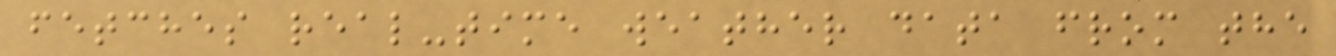fetches real-time weather data from the
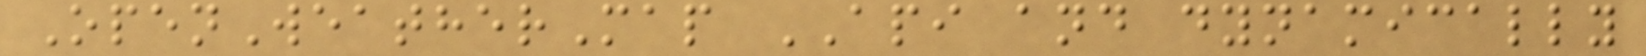OpenWeatherMap API and dynamically
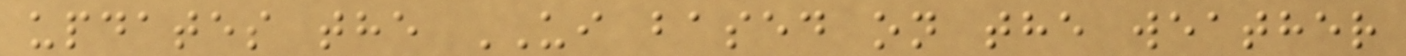updates the UI based on the weather
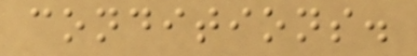conditions.
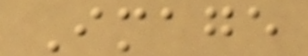Image
